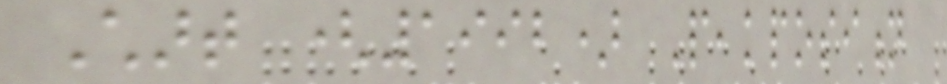Chart (1992) Peakposition
